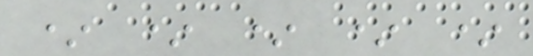* * * * *
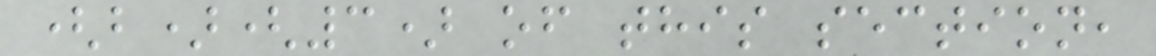(b)(3) of this section,
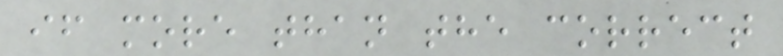if more than the correct
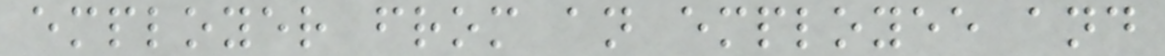employer from an employee and
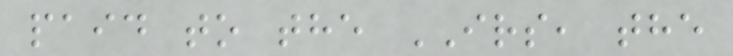paid to the IRS, the
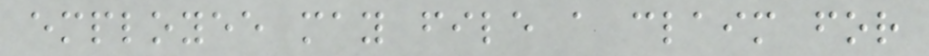employee may file a claim for
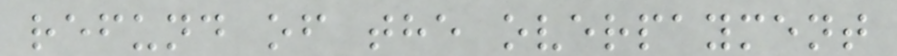refund of the overpayment
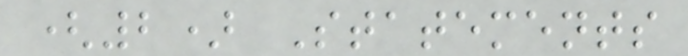(2) Statements
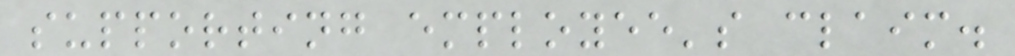supporting employee's claim.
